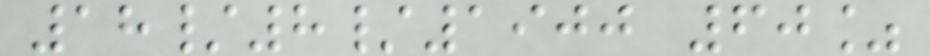18/8/1900 60%
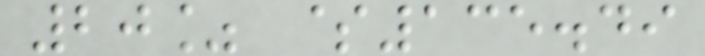20% $135.49
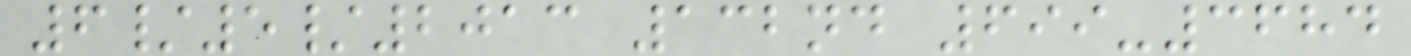6/5/2013 132nd 699-3684
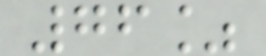76%
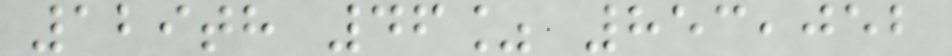129th 46% 853,052
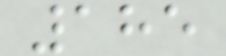185
